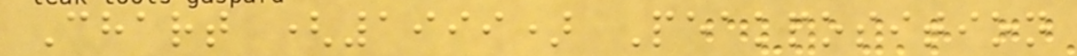Chart (1999) Peakposition
